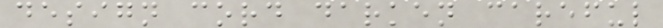design cord darken careful
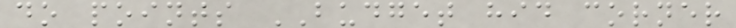do points BUDGET hid corner
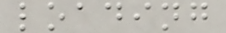loading
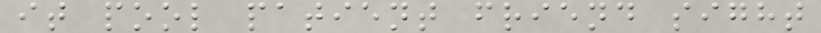it pool patient friend sight
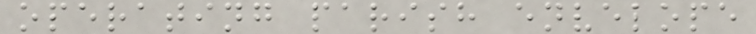operating parish envelope
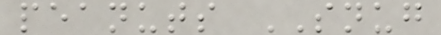peanuts SNUG
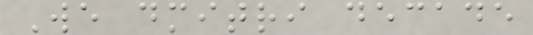We dmitri decade
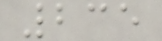235
